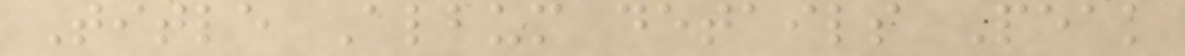Title Album details Peak
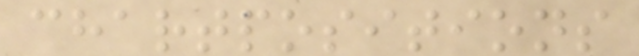chartpositions
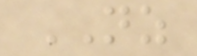NZ
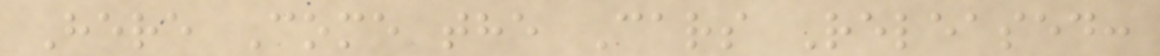Here Come the Cars Released:
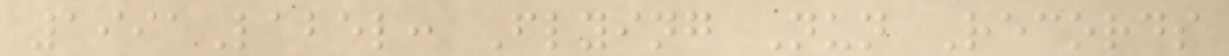1991Label: Flying Nun Records
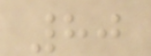80
